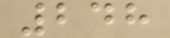248
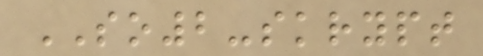SO2-skrypt
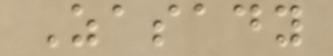Zasady
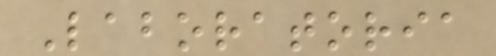Laboratoria
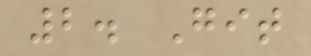2. Git
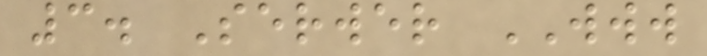3. Serwer WWW
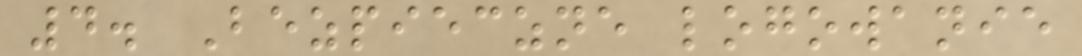4. Bezpieczne logowanie
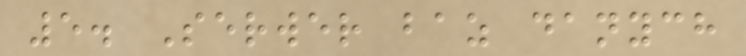5. Serwer baz danych
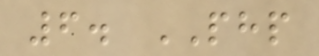6. PHP
